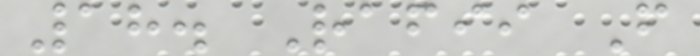18. Rafii F
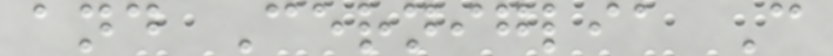and Cerniglia C
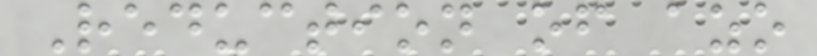Reduction of azo
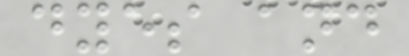dyes and
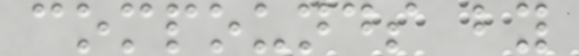compounds by
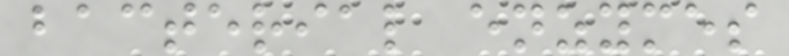bacterial enzymes
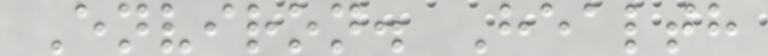Environ. Health
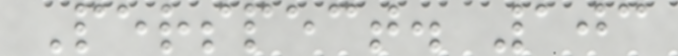Perspect. 103
